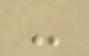-
